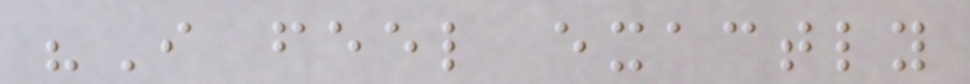"I feel exactly
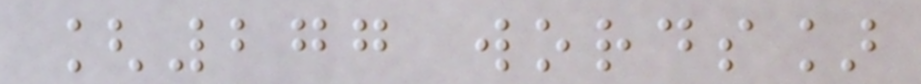[277 words]
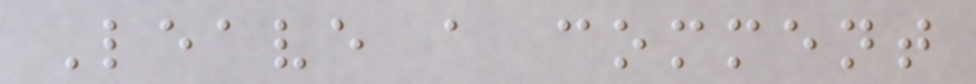Leave a comment
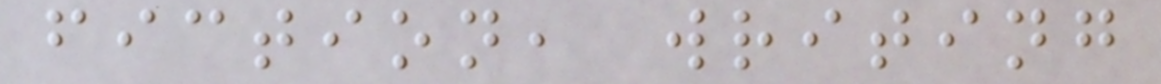fiction, writing
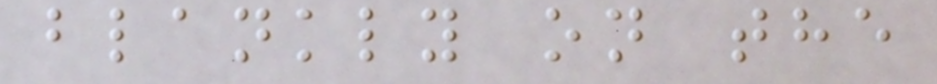blankly on the
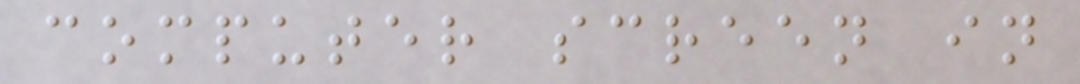computer screen in
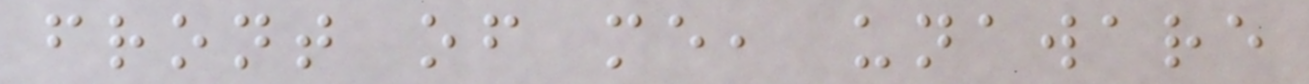front of me, unaware
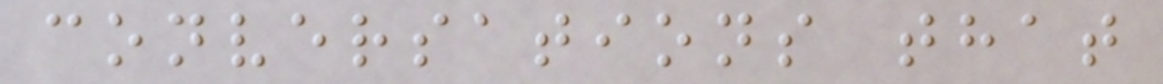conversations that
